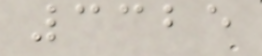3325
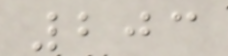203
